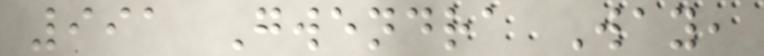991 Gwendra Way,
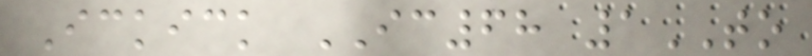Ickick IC68 1TO
